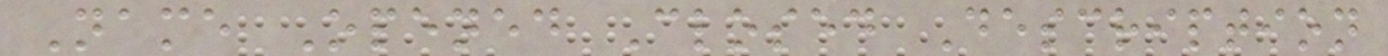Name Opened Closed Description
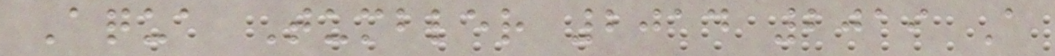Aqua Tumbler 2014 2019 A
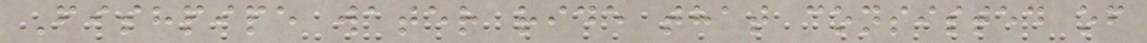Fishpipe water ride that consisted of
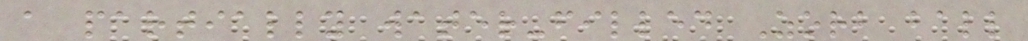a partially water-filled Zorb ball
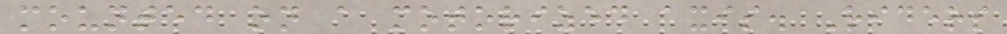mounted on a motorized axis. Riders
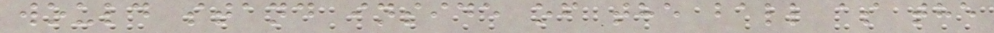would stand inside of the ball as the
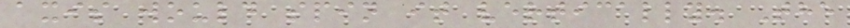axis would spin it vertically. The
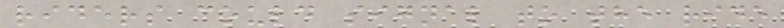riders could signal to the ride
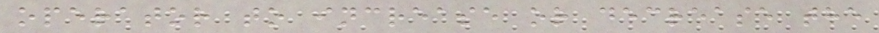operator to increase or decrease the
